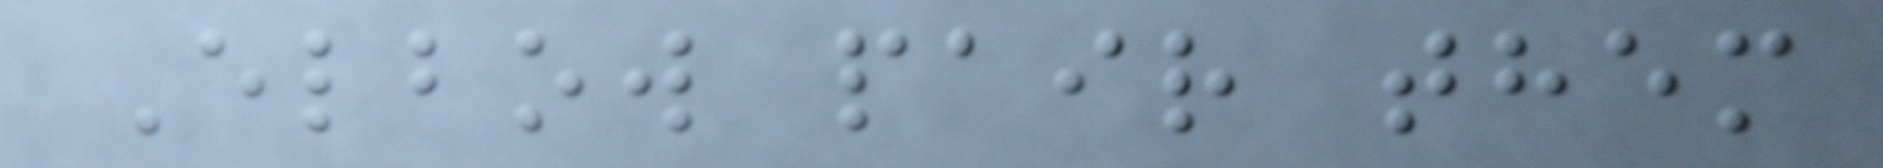Elbow pair them
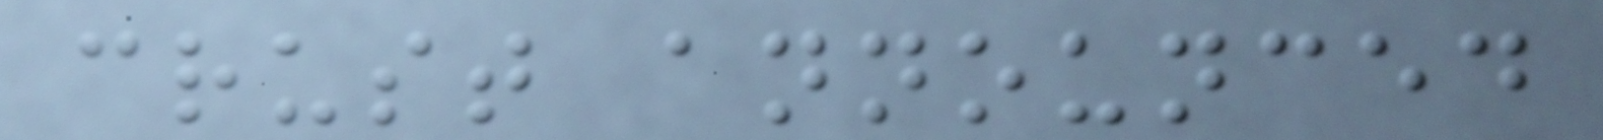crust announced
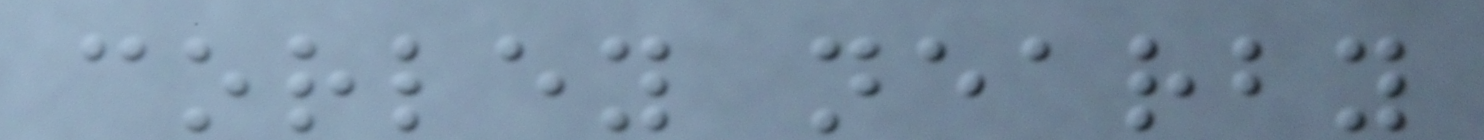corley nearby
